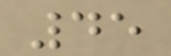45
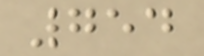754
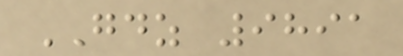GDZ 9891
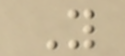Y
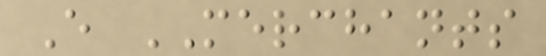E MERCHANTS
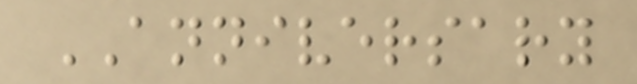ANNIVERSARY
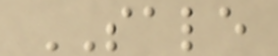SALE
